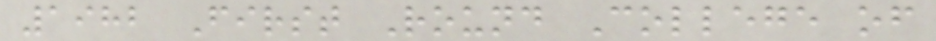1982 First Round College of
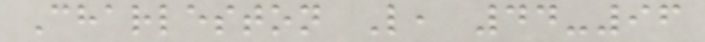Charleston L, 44-96
